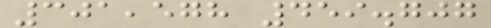301,578 459.707
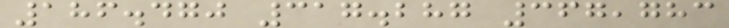186.470 317.287 367,783
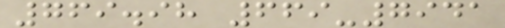769.98 669-7941
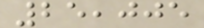25,005
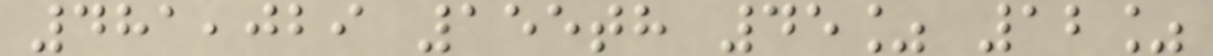481,029 155th 45% 12%
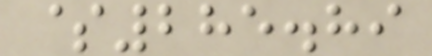$285.89
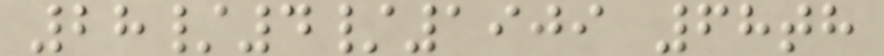28/4/1909 68th
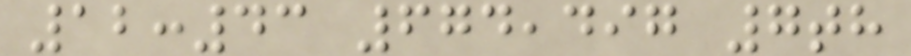12:43 674,497 7th
